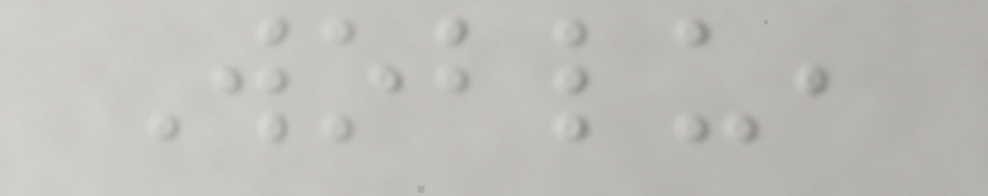Woblu,
